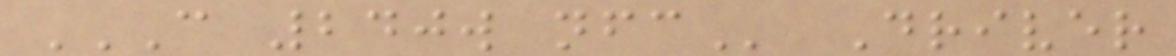C 240W NFC Driver
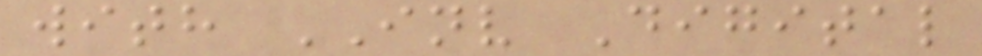with INV Digital
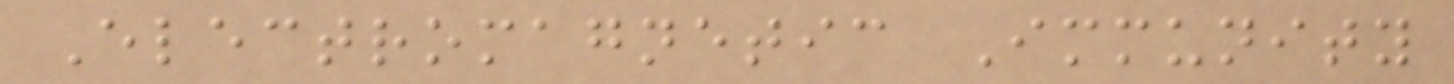Electromagnetic Immunity
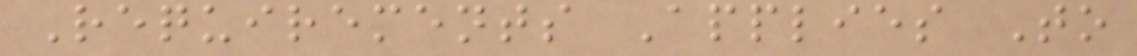Requirements Applies To
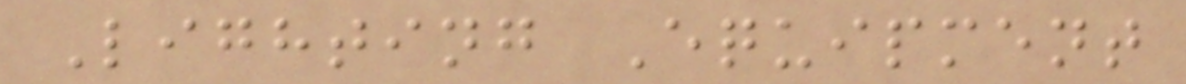Lighting Equipment
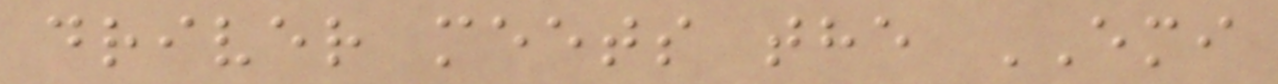driver meets the EMI
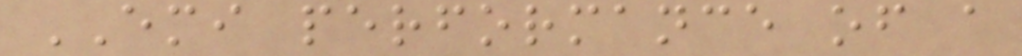EMI performance of a
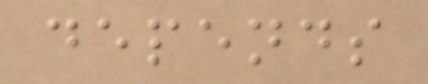depends
